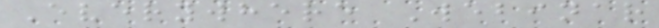Everywhere Webinar
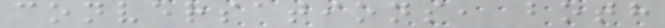conversations, both
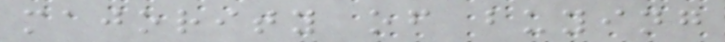majority of buying
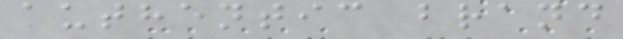authentic brand
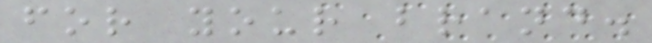for your brand.
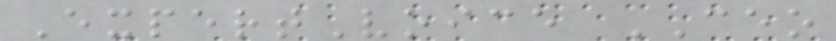ExpertVoice CEO
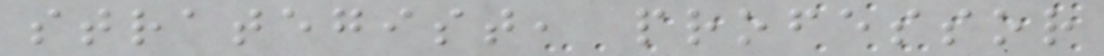strategist, professor
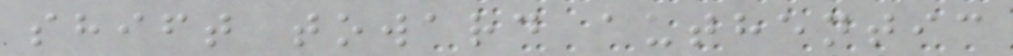shift toward authentic
